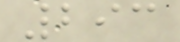293
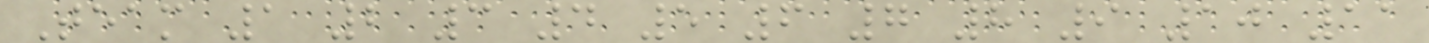Team 1 2 3 4 5 6 7 8 9 10 11
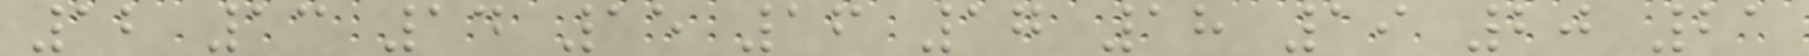12 13 14 15 16 17 18 19 20 21
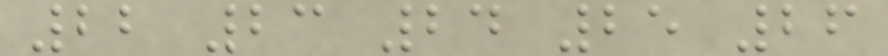22 23 24 25 26
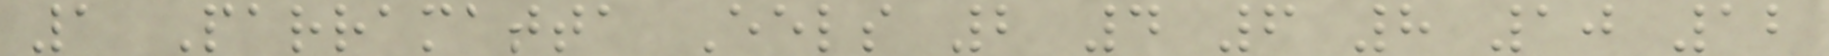1 Parramatta Eels 2 4 6 8 10 12
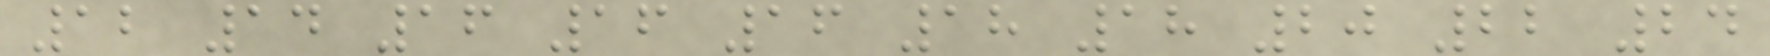12 14 16 16 16 18 18 20 22 24
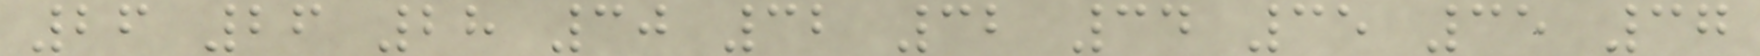26 26 28 30 32 32 34 35 35 37
